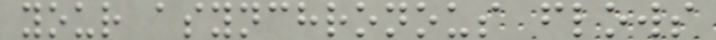your asynchronous flows
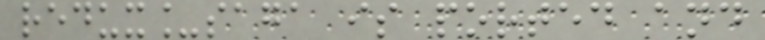redux_saga is ported and
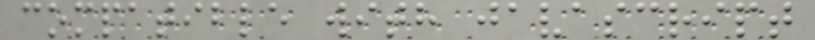compatible with javascript
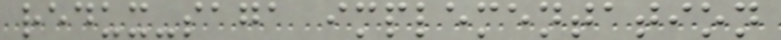redux-saga implementation
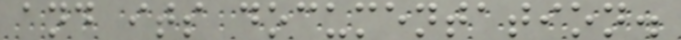and its documentation.
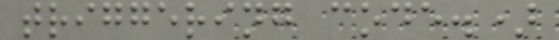triggering code.)
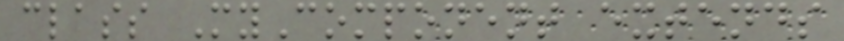class MyComponent extends
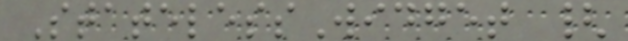StatelessWidget {
